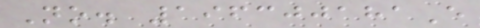No. 196300181E
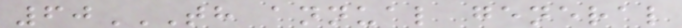60TH ANNUAL GENERAL
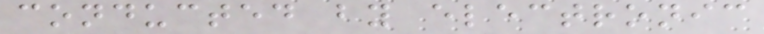conducted by electronic
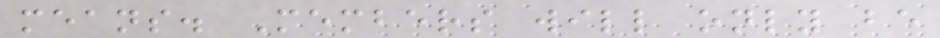means. Members will only be
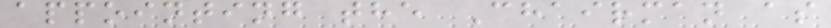appointing the Chairman as
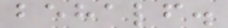behalf.
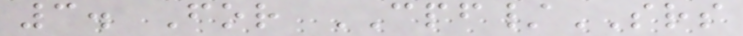3. For CPF/SRS
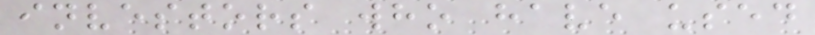investors who have used
